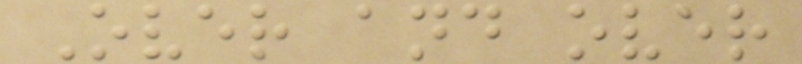Over and over
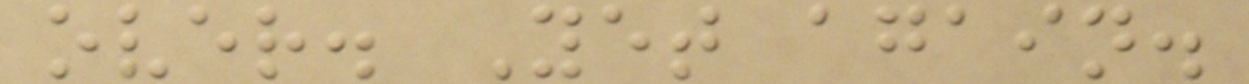over. Yet again.
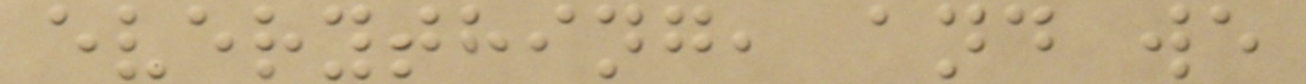everything, and we
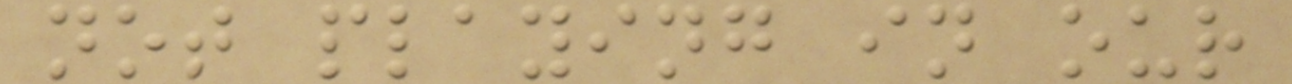not playing in our
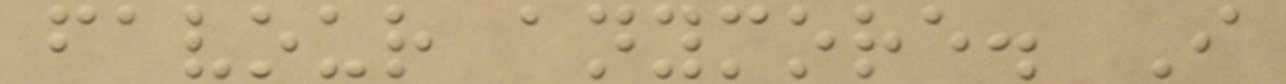favour anymore. I
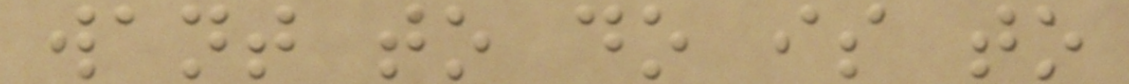want to do is to
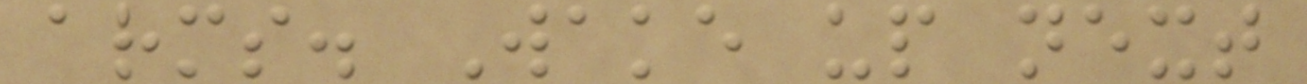arms. Wake up next
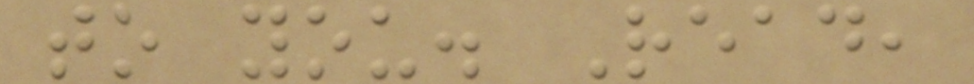to you. Read,
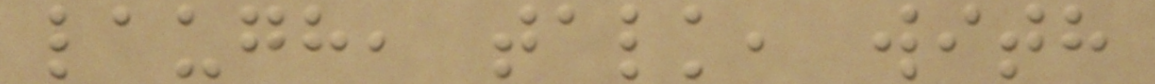laugh, talk, with
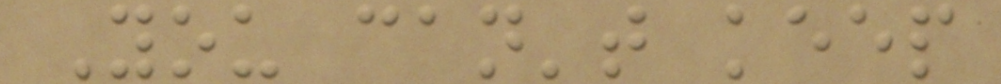You can't keep
